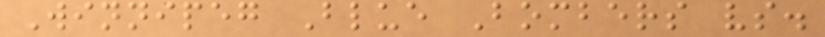Winnipeg Blue Bombers vs.
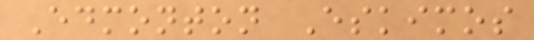Edmonton Eskimos
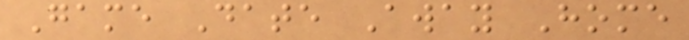Game Date Away Home
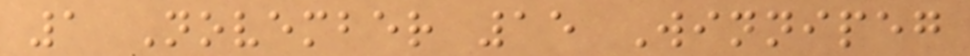1 November 15 Winnipeg
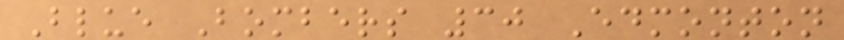Blue Bombers 30 Edmonton
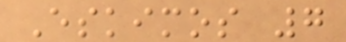Eskimos 7
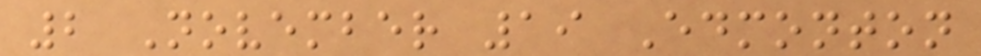2 November 19 Edmonton
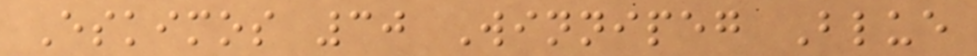Eskimos 30 Winnipeg Blue
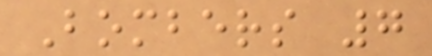Bombers 7
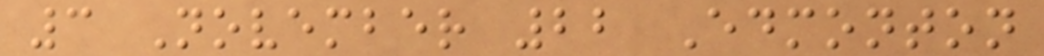3 November 22 Edmonton
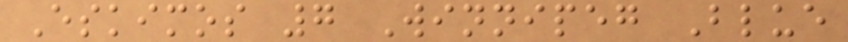Eskimos 7 Winnipeg Blue
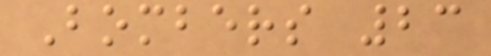Bombers 23
